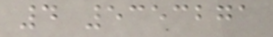4 5353271
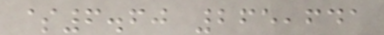$6.60 265,641
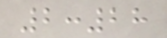2:28
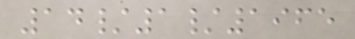14/1/1965
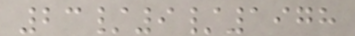23/9/1978
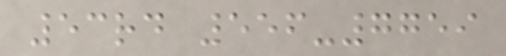53rd 556-7759
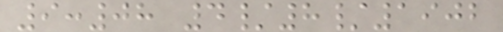9:08 4/8/1902
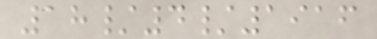18/4/1916
